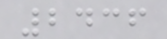2436
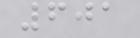601
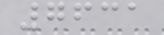7631
